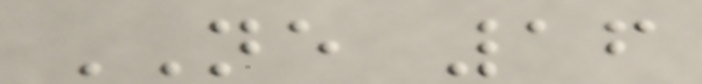NE 16
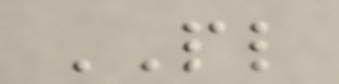PL
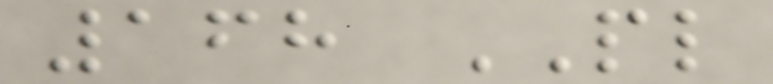168 PL
